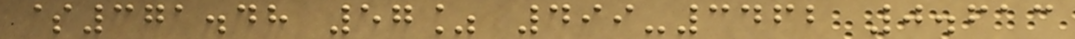$371.48 57% 499-3462 0.613
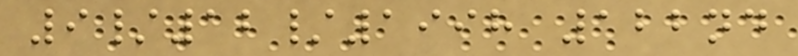9/12/1998 122nd
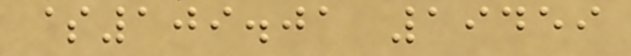$109.01 19459
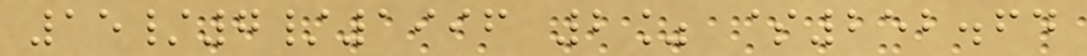15/7/1996 2% $252.64
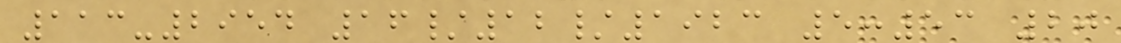113-2954 16/12/1923 5:53 20
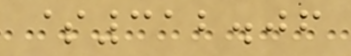$312.06
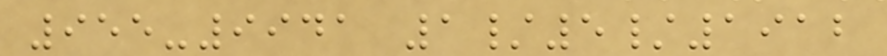955-9941 1/5/1912
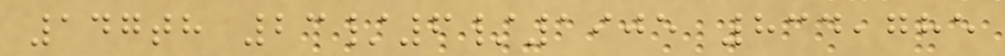147th 23/6/1905 834,785
